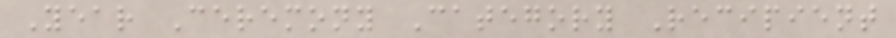Year Ceremony Category Recipient
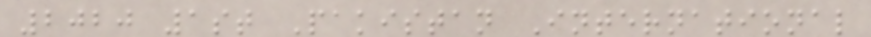2020 1st Pakistan International
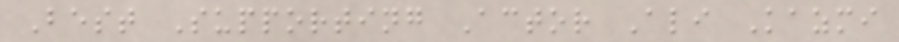Best Supporting Actor Ali Kazmi
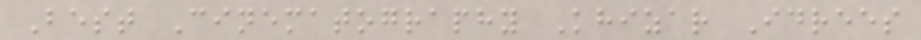Best Cinematography Khizar Idrees
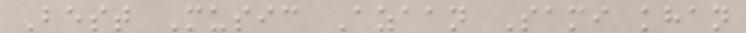Best Music Azaan Sami khan
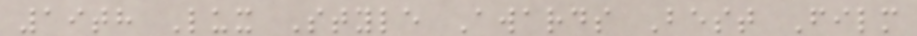19th Lux Style Awards Best Film
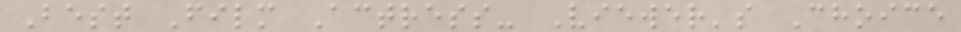Best Film Actress- Viewer's Choice
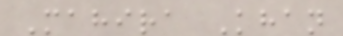Mahira Khan
